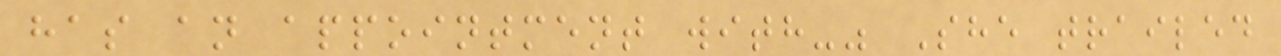has an appointment with-" She trailed
